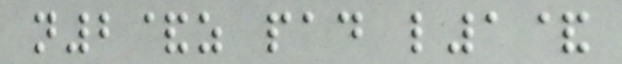n2&z pad l1&
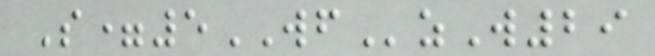S=5WFzW29
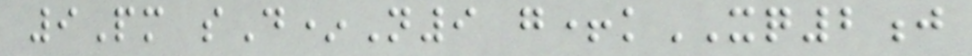9Pm sD*N9 g+kXQ2j
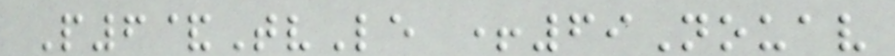P6&TvLe +69Nouav
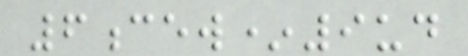6cew*9ud
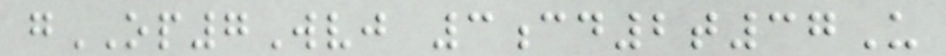gOP7Wvj 3cd2t37U
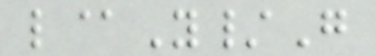l@Y/G
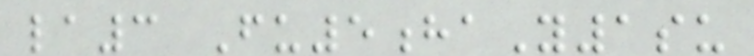la3 Fu5haY1su
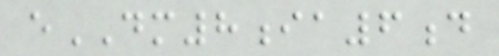eDM8ia6d
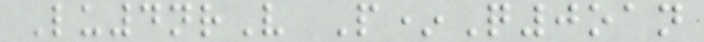Lu4nrV P*Q0oan
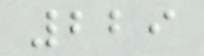229
